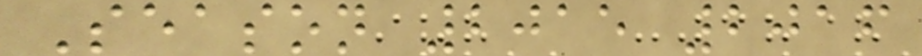Season 2015 2016
